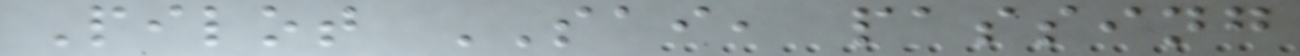Pilot SAI, passing
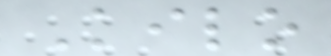Kilo
